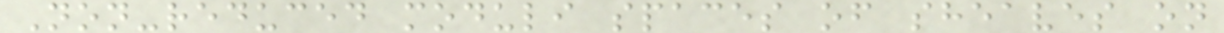Non-reduced moduli spaces of sheaves on
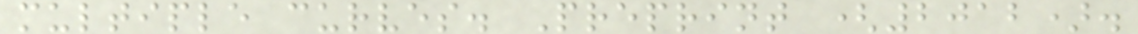multiple curves. Preprint (2012).
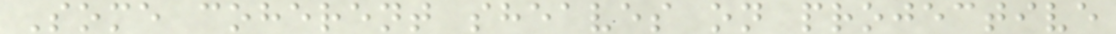Some coherent sheaves on projective
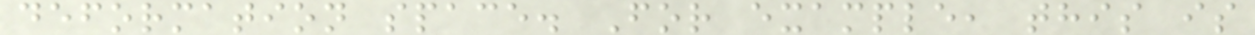deformation space. For example, this is
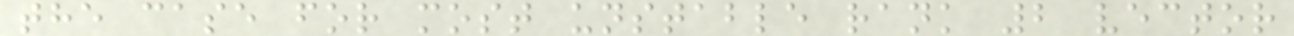the case for most unstable rank 2 vector
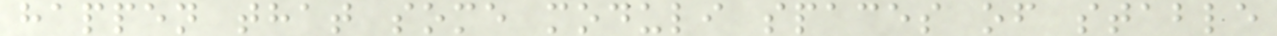happen that some moduli spaces of stable
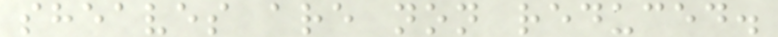sheaves are non reduced.
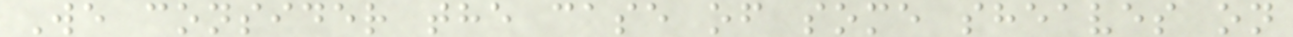We consider the case of some sheaves on
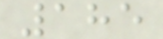185
